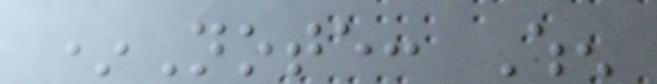*Note: When
